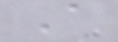A
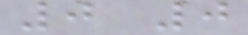0 0
